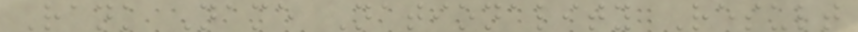Rank Name Nationality Result
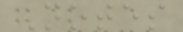Notes
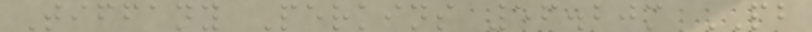Tiffany Perkins 56.20m PB
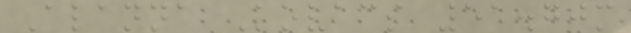Alanna Kovacs 51.70m
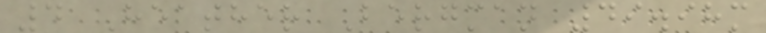4 Heather Bergman 49.98m
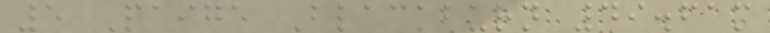5 Paige Blackburn 49.61m
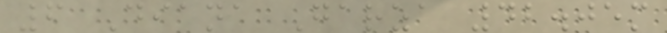6 Diana Garza 42.05m
